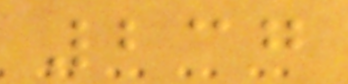237
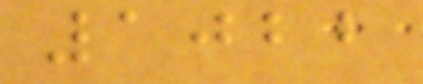1022
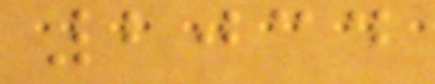2034
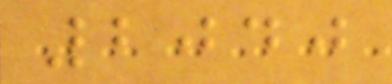2040
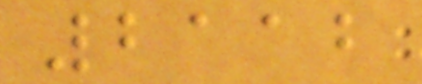2112
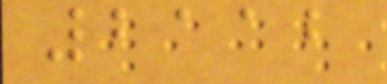2112
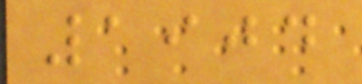1904
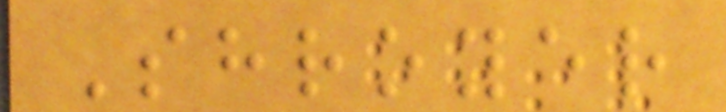Shroyer
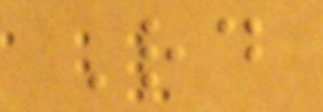Rd
